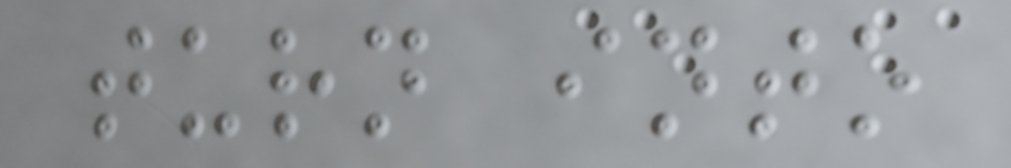turn into
